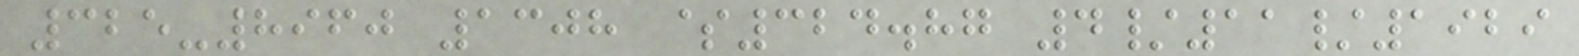325-8960 1308 $324.87 4/11/1929
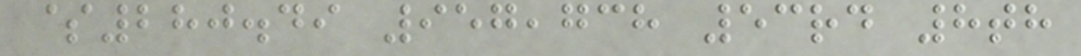$280.49 957,738 53rd 8th
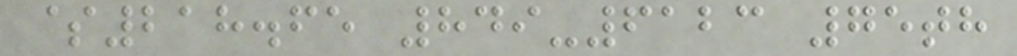$218.65 849-6123 75th
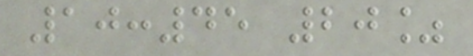10:45 20%
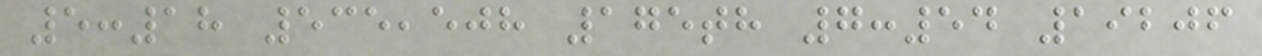5:18 535,508 175th 7:54 19206
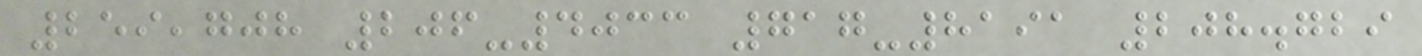259,708 206-4033 717-8191 208.729
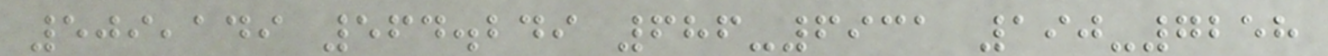509,149 564.249 686-6931 190-7258
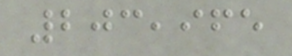203,965
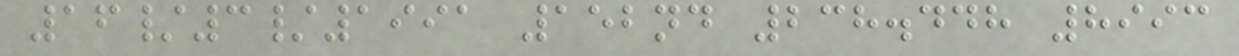16/3/1991 152nd 238.448 8993
